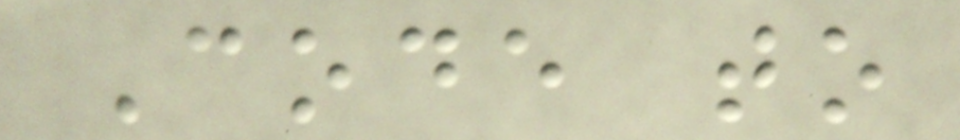Code to
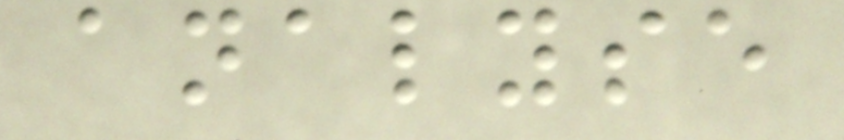analyse
